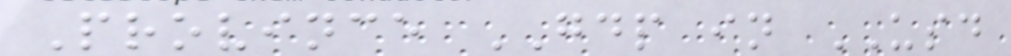Province GDP in USD
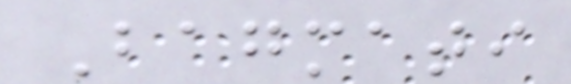Bagmati
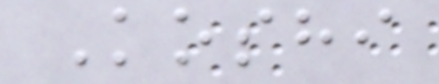Koshi
